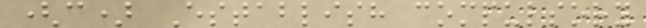(c) Establish compulsory
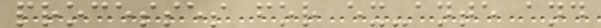processes for ex-ante and
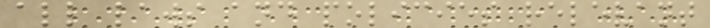all laws and policies relevant
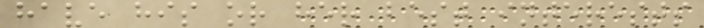have his or her best interests
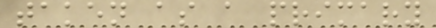taken as a primary
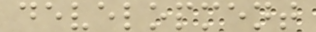development
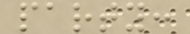party:
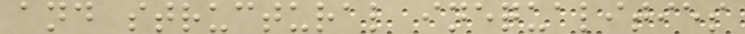and structural inequalities
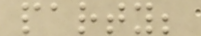party;
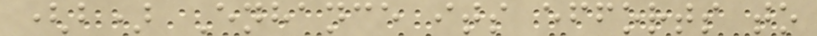(b) Enhance its efforts to
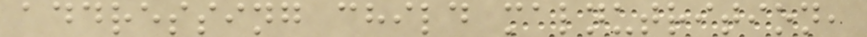addressing child malnutrition,
